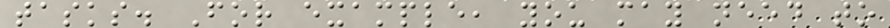tasks. For example, you may need to
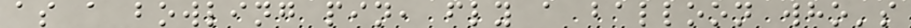as a bowling pin, fly a balloon who's
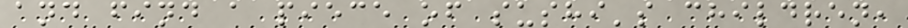and find a piece of sushi's children,
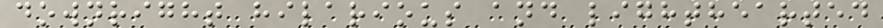downright hilarious and lighthearted
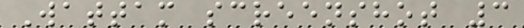Wattam screenshot 3
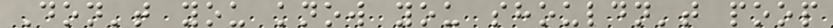Don't you know you shouldn't poop
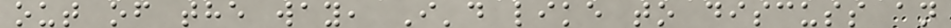out of the way, I'd like to discuss an
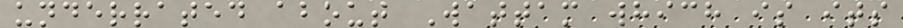underrated about Wattam which is its
